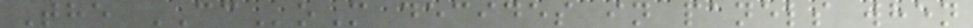The CCoM decides in panels when
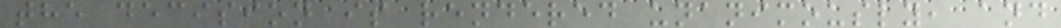the decision is rendered unanimously, and
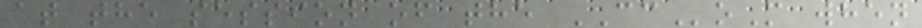at the session of the CCoM when
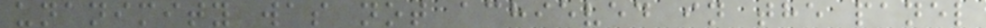unanimity was not achieved in the panel
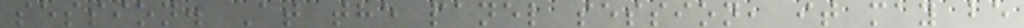session. At the panel session, it may be
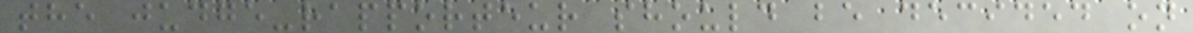the judge-rapporteur should be decided on
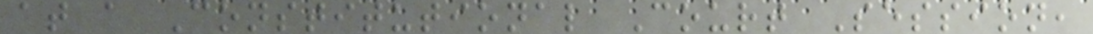at a Constitutional Court Session,
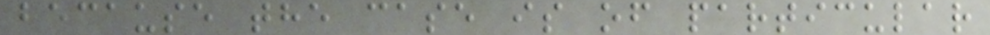because the case is of particular
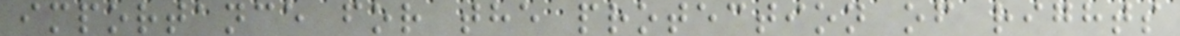importance for the protection of rights
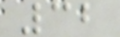32
